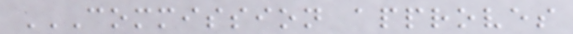COMMISSION APPROVES
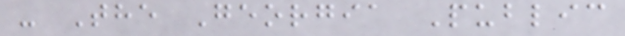- The Georgia Public
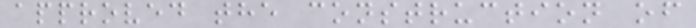approved the construction of
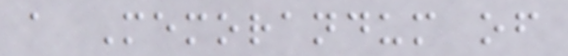a Memorandum of
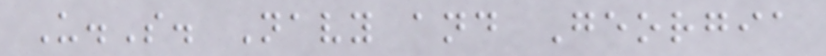U.S. Navy and Georgia
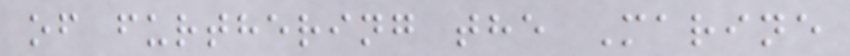of furthering the Marine
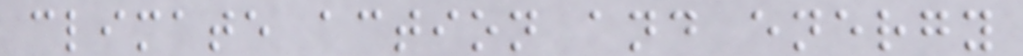climate action and energy
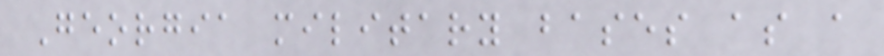Georgia military bases as a
